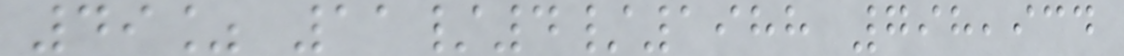49% 11/4/1988 798,934
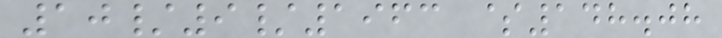10/9/1963 $148.08
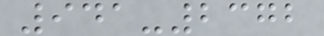941-2372
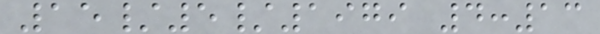15/5/1979 4:13
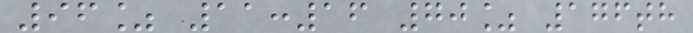96% 11:16 70% 176th
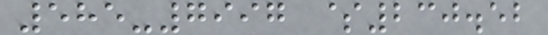585-7997 $230.52
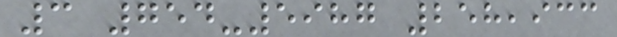3 754-5987 258,933
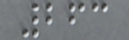263
